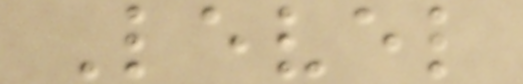Level
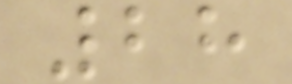28
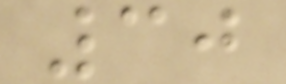30
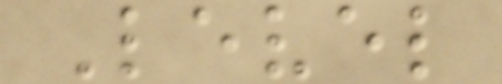Level
